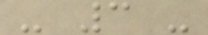- 3 -
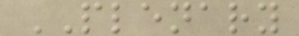PLENARY
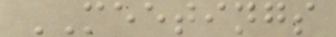MEETINGS
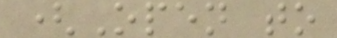(Open to
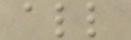all
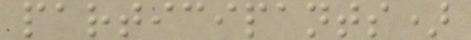participants)
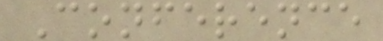Conference
